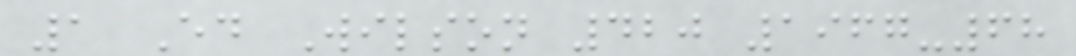1 Ed Wilson 420 1967-68
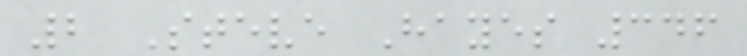2 Steve Hayes 346
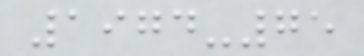1974-75
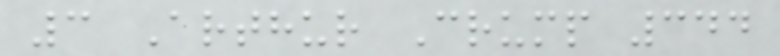3 Arthur Crump 344
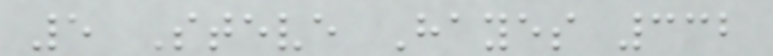5 Steve Hayes 332
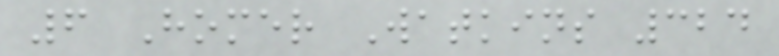6 Homer Watkins 324
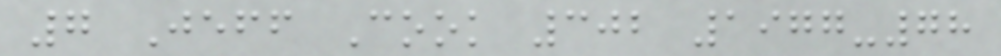7 Jeff Cook 302 1977-78
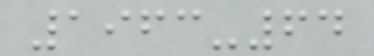1963-64
